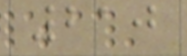210
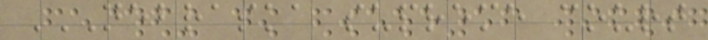NEBRASKA SUPREME COURT
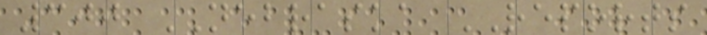300 NEBRASKA REPORTS
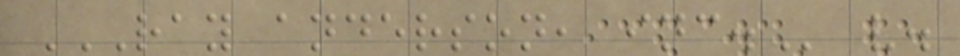RAY ANDERSON, INC. v.
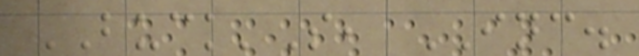BUCK'S, INC.
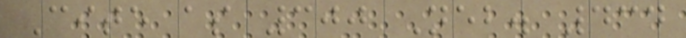Cite as 300 Neb. 434
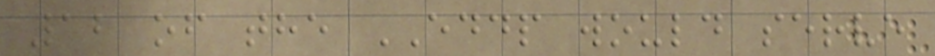12 of the EDDP would serve
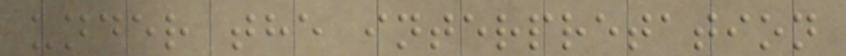under the interpretation
